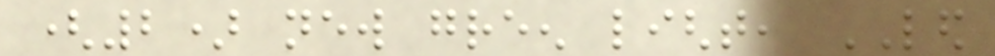(2) new green light, LED
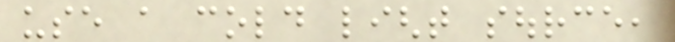use a cold light source,
